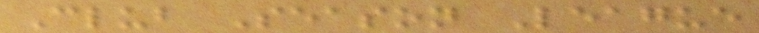Club Season League
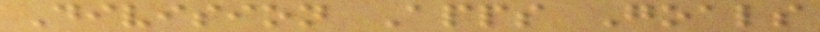Division Apps Goals
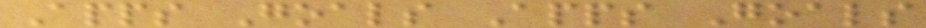Apps Goals Apps Goals
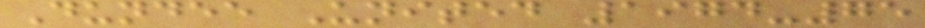Dundee United 1974-75
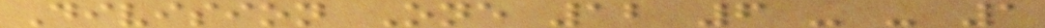Division One 12 6 - - 1
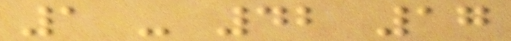1 - 42 17
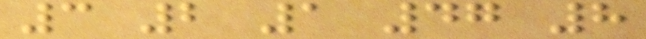3 2 1 47 8
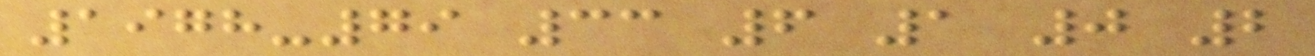1978-79 33 6 1 0 2
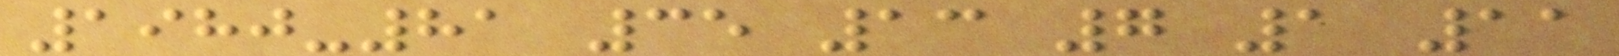1980-81 35 13 7 1 11
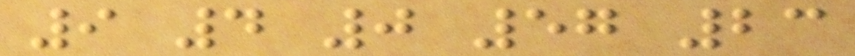9 4 0 57 23
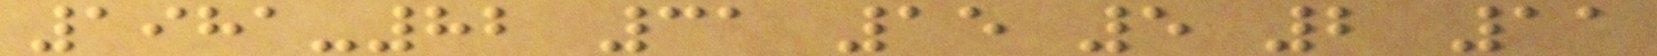1981-82 31 15 5 2 11
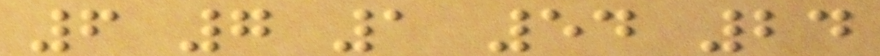6 7 1 54 24
